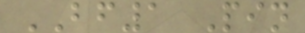BF1 Pin
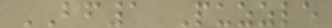BF1 Puzzle
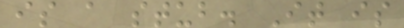is a stub. It is
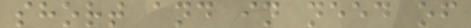short and in need of
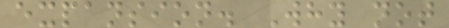expansion. Why not
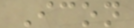Icon
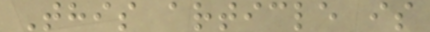This article is
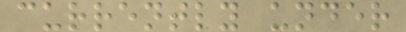currently under
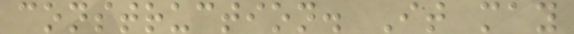construction. It may
